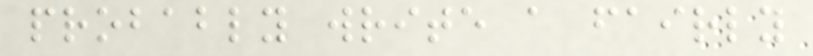probably write a fairly
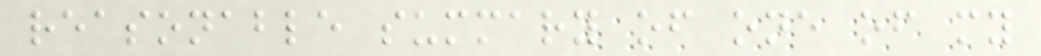reasonable summary of one of my
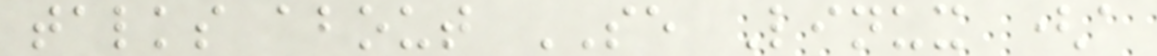talks about SE Linux (a
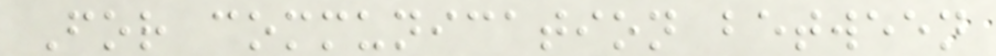For communication between
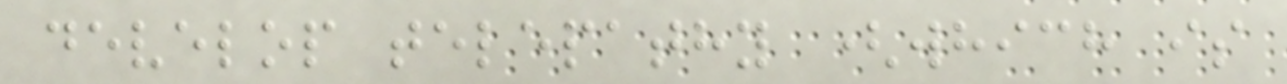develop telepathy (which is
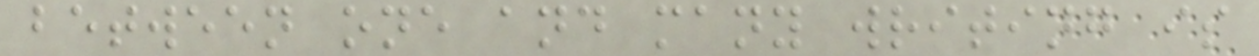between one and many writing is
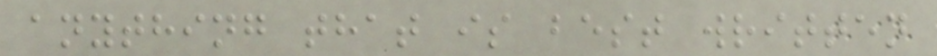anything that is best written
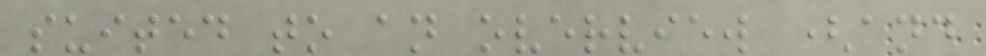suited to an overview (and
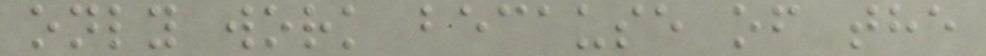only work because of the
